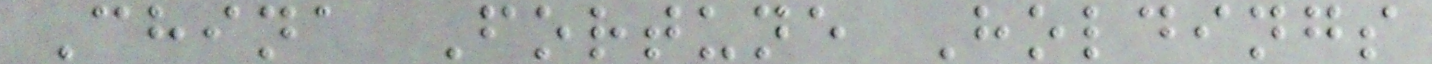China Fortune Holdings
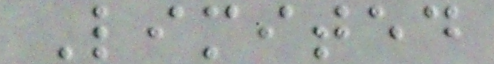Limited
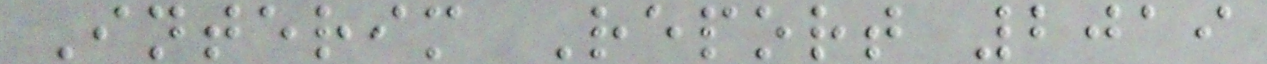Interim Report 2019
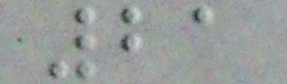21
